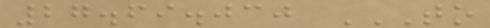27.69.030 TO
